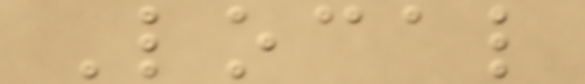Local
